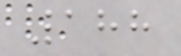188
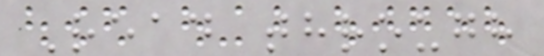Read through
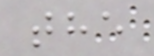the
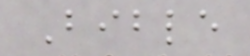Bible
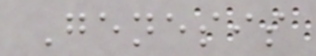Genesis
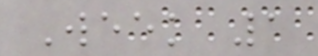Week 1
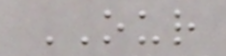OUR
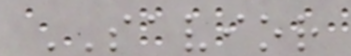SAVIOR
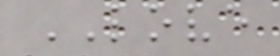LOVE
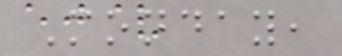Monday,
